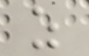as
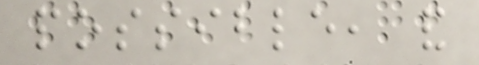possible, and
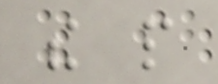the people
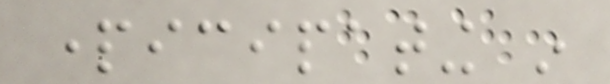participating in
